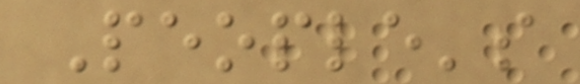People's
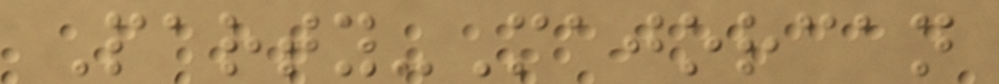Party-Majorcan
